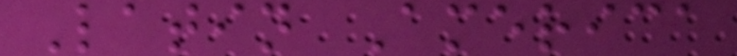Latin America
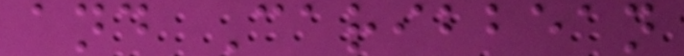and Caribbean
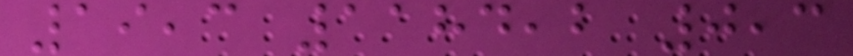19,3 1184,2 0,3
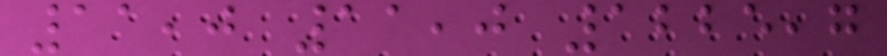11,0 11,0 1225,7
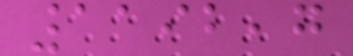1192,7
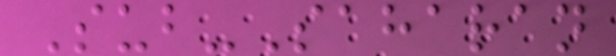Sub-Saharan
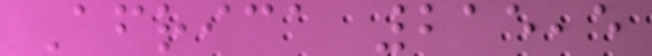Africa 215,5
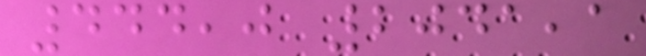444,0 2041,1
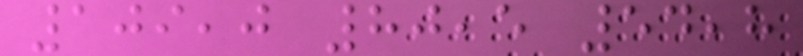109,0 80,5 54,8
